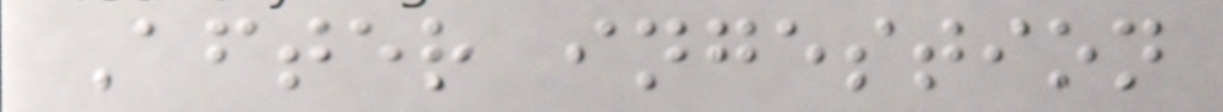After ingestion
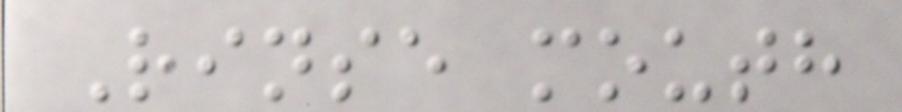Rinse mouth
